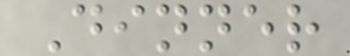Dinner
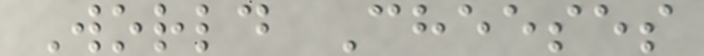World Cheeses
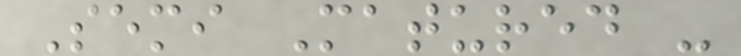Semi Matured -
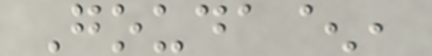Gouda^,
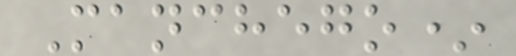Manchego*
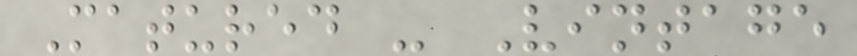Matured - Vintage
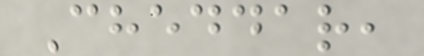Cheddar,
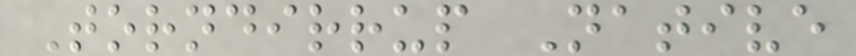Torndirrup Native
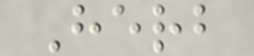Herb
